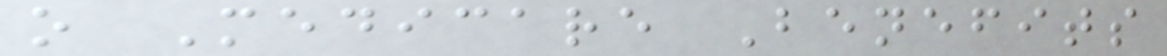o Medicare Benefits
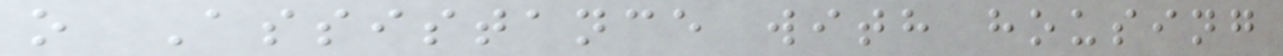o Assistance with housing
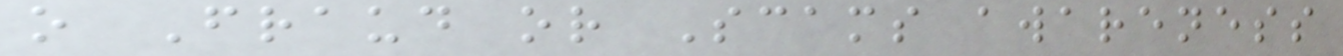o Fraud or Scams awareness
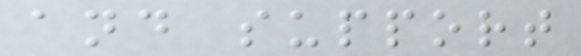and support
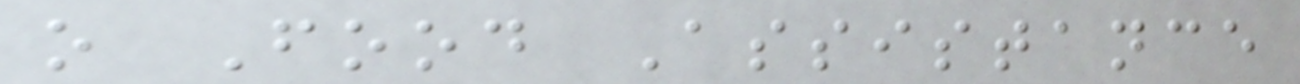o Food Assistance
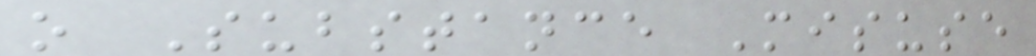o Substance Misuse
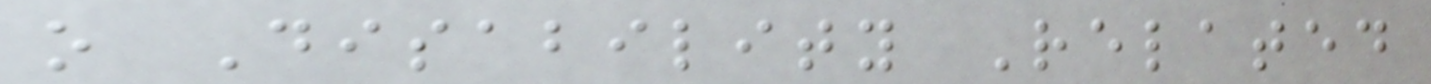o Disability Related
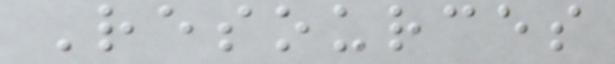Resources
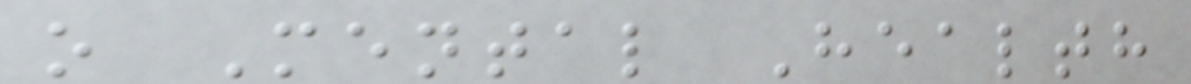o Mental Health
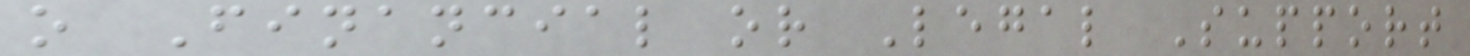o Financial or Legal Support
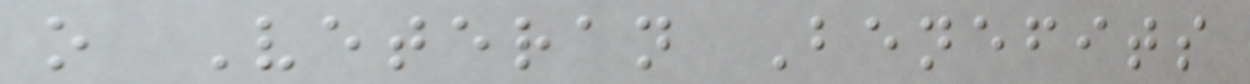o Veteran Benefits
